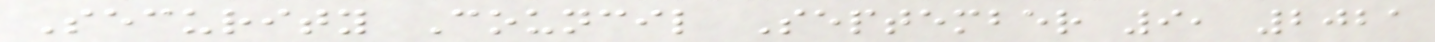Security Council September 9, 2021
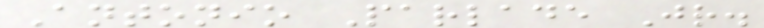Antonio Parlade Jr.
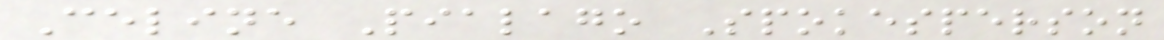Celine Pialago Spokesperson
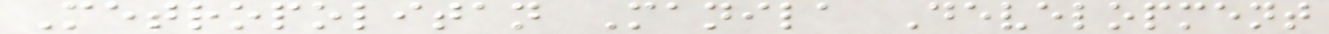Metropolitan Manila Development
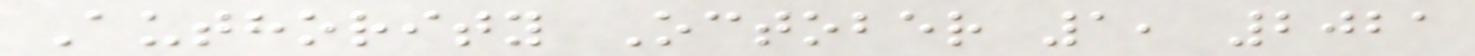Authority October 1, 2021
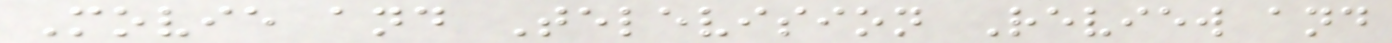Movie and Television Review and
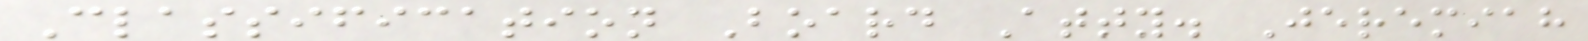Classification Board Atty. Jeremiah
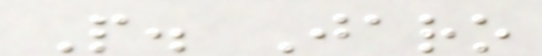P. Jaro
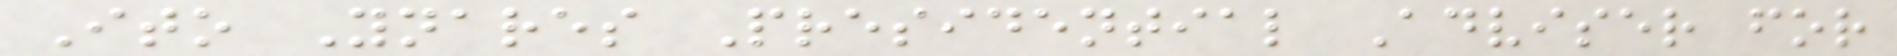Ito Ynares Presidential Adviser for
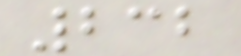232
